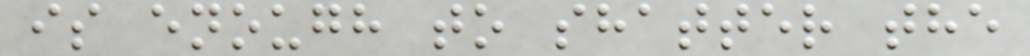is enough to shatter the
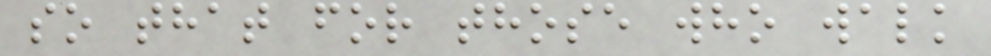so that for those who walk
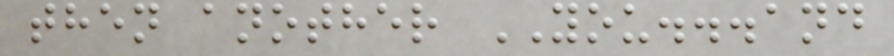then another YOU...and
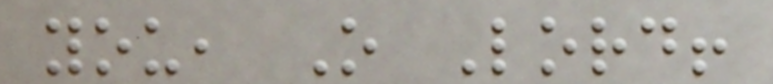you, O Lord!
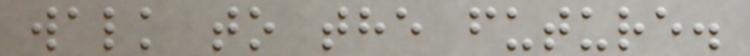walk to the future.
